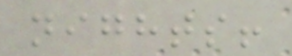nights!
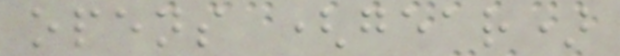opens (gear)
